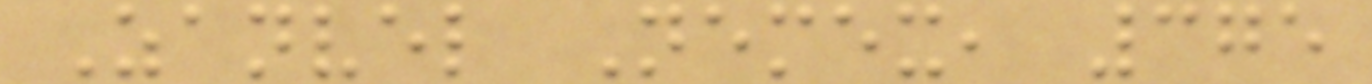Zanvel Nemex, 375
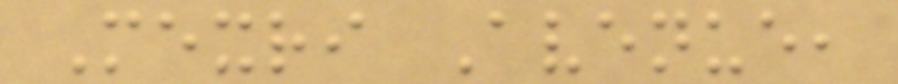Mexri Avenue,
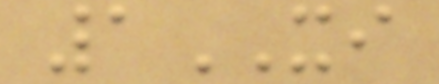1XI
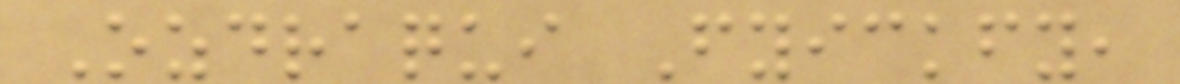Ozdraqui Fyickfy,
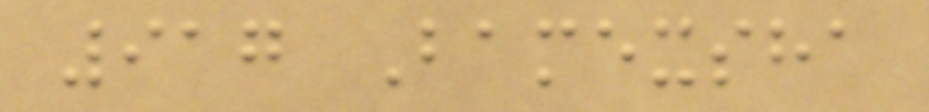917 Bamexsha
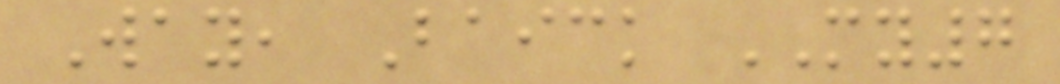Way, Baick MY7
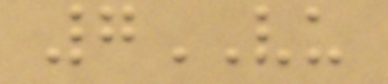7VU
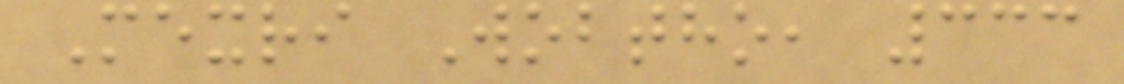Mexri Wobtho, 333
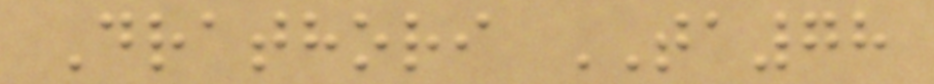Drathori TA78
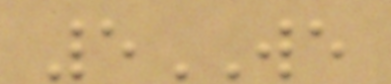5WE
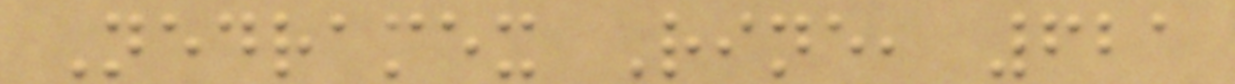Nedramex Rine, 621
